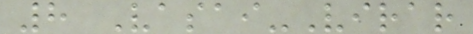8 Vasai-Virar
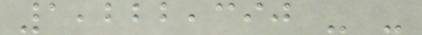1,222,390 - -
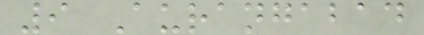9 Aurangabad
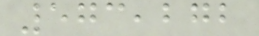573,272
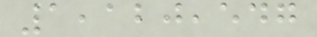1,120,547
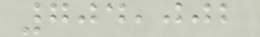704,002
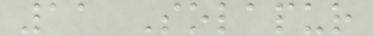11 Solapur
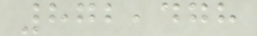872,478
